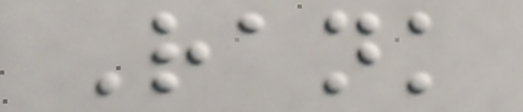Rank
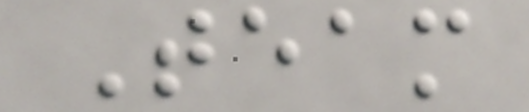Team
